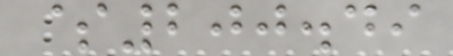$200.49
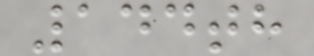144th
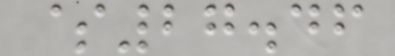$27.46
